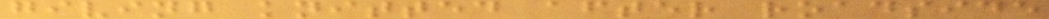giving knitted after roadside
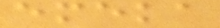emeka
